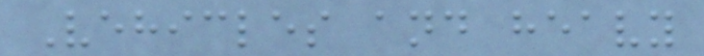Vehicles and heavy
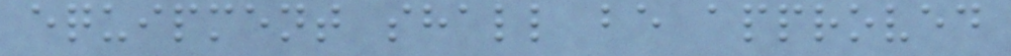equipment shall be approved
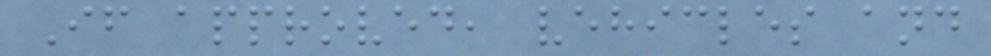If approved, vehicles and
